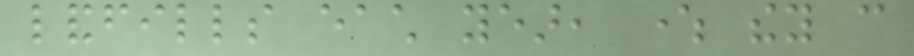landfills each year, where they can
